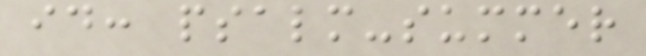id: psalm-summer
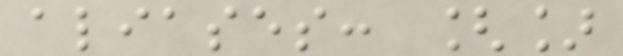aliases: []
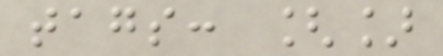tags: []
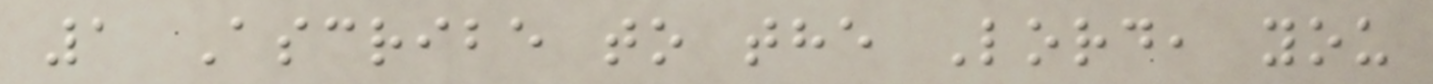1 Ascribe to the Lord, you
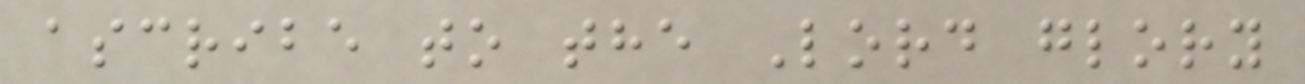ascribe to the Lord glory
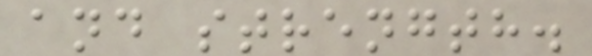and strength.
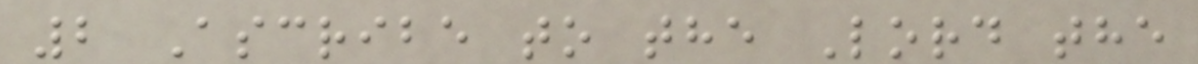2 Ascribe to the Lord the
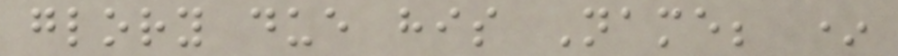glory due his Name; *
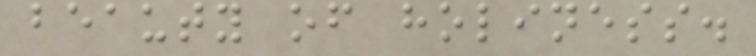beauty of holiness.
